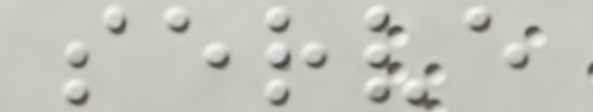serve
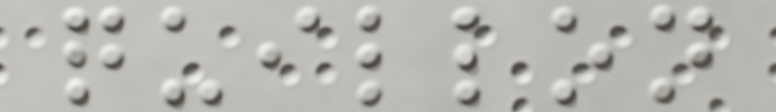quillon
